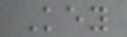Key
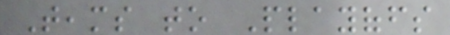Teams to Playoffs
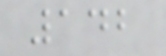142
